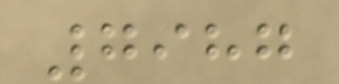7987
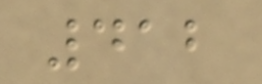412
